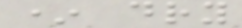* dry
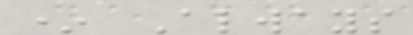* Always
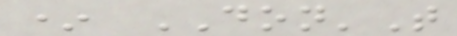* DON'T
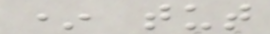* tut
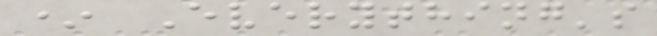* Everything's
